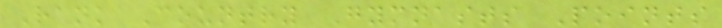Rank Country Gymnasts Points
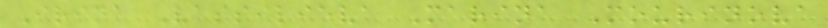Irina Vassilieva Marina Mourinova
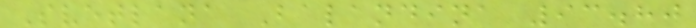Svetlana Balandina 93.80
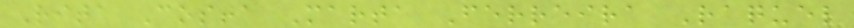Rita Costa Marta Ferreira Raquel
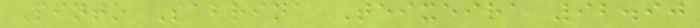Pinto Sabrina Teixeira 92.90
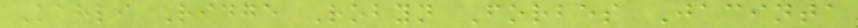Kahli Ridge Robyn Forbes Jacinta
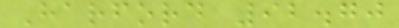Harford 92.70
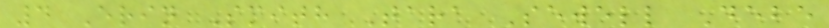4 Erin Smith Tara Sewell Debe
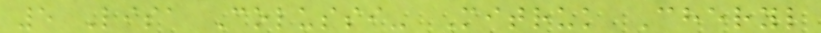5 Lisa Colussi- Mitruk Cheryl
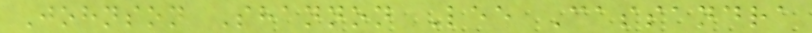Johnson Shannon Lee Cassandra
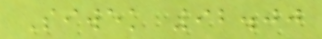Siwek 92.00
